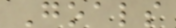Goals
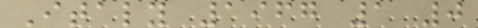Italy 1967 1 0
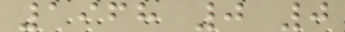1968 0 0
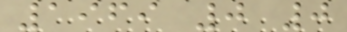1969 0 0
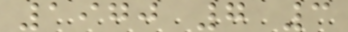1970 7 3
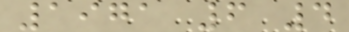1971 6 4
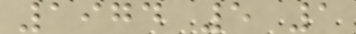1974 5 1
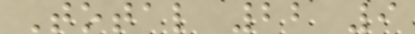Total 22 9
